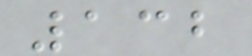132
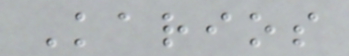Karios
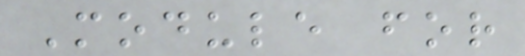Module for
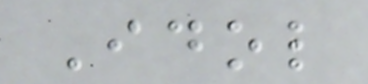Idol
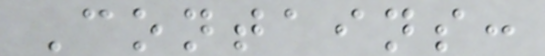Contains:
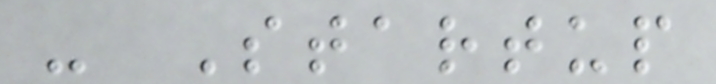- Startup
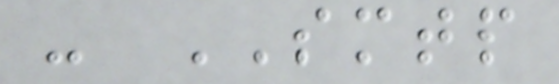- SMTP
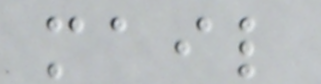mail
